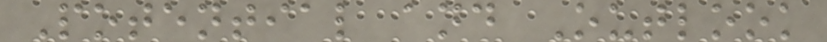Potential and Outlook
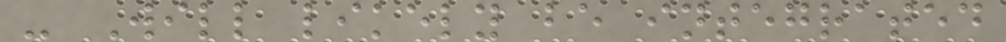- Will likely be integrated
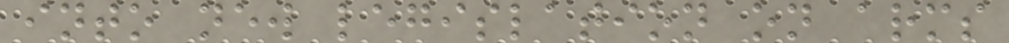into new legislation on arms
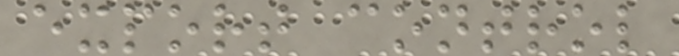export control
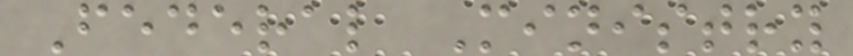Federal Ministry
